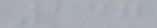137
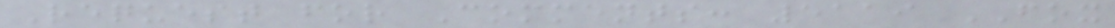Request for Comments: 5119 FOX
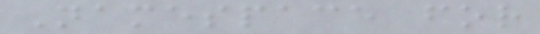Namespace for
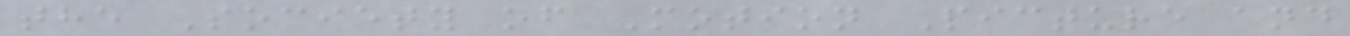the Society of Motion Picture and
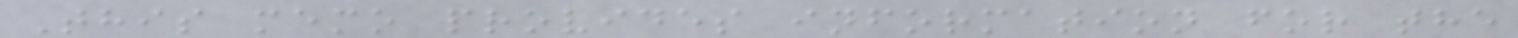This memo provides information for the
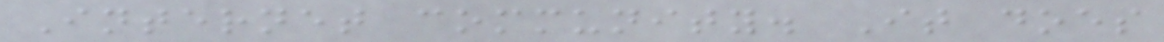Internet community. It does
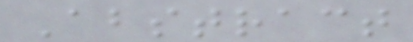Abstract
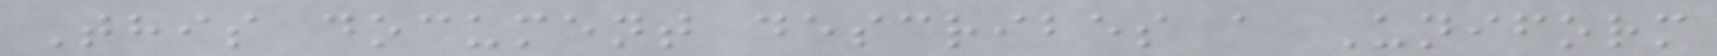This document describes a Uniform
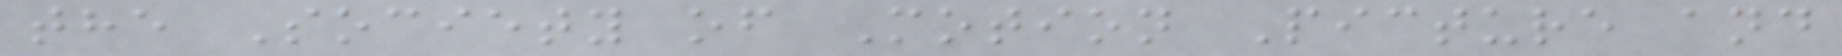the Society of Motion Picture and
